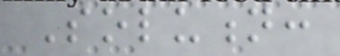Solution:
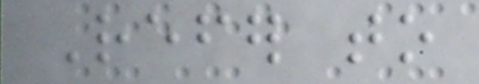Refer to
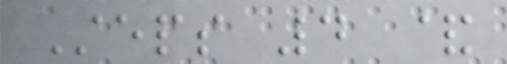Steps 4 &
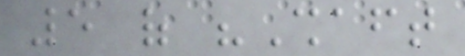5 of "Shaft
